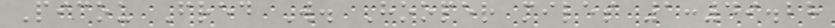Picou Fred W. Hooper miles 1:49.28
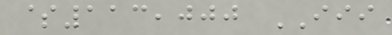$113,000 III
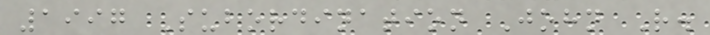1997 Subordination John R.
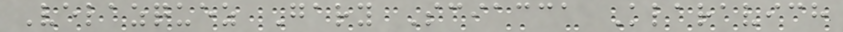Velazquez Gary Sciacca Klaravich
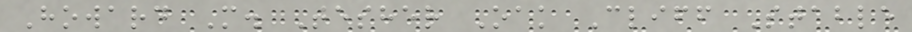Howard M. Tesher Oak Cliff Stable
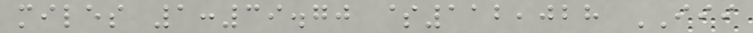miles 1:39.70 $112,028 III
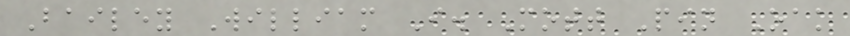Bailey William I. Mott Pin Oak
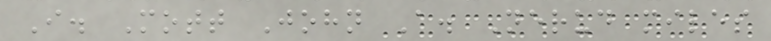I. Mott John A. Nerud miles
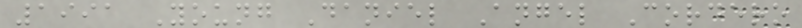1991 Young Daniel Angel Cordero
